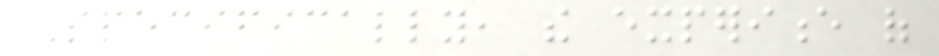Specifically, the experience of
